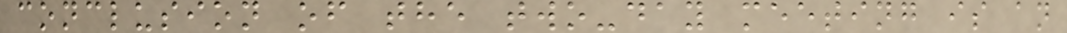conclusion of the two-day meeting is an
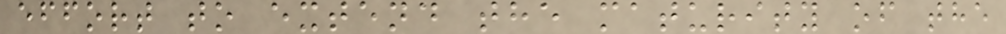effort to extend the maturity of the
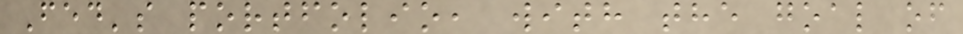Fed's portfolio, with the goal of
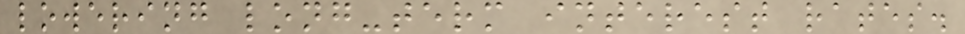lowering long-term interest rates.
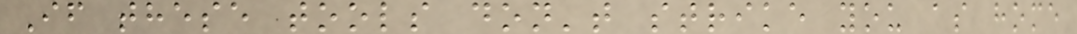If these tools don't strike you as home
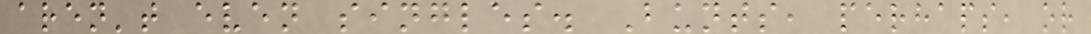aren't even singles. Bunts, perhaps, or
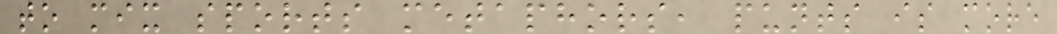to mix sports metaphors, punts is more
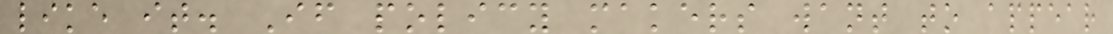like it. If policy makers want to appear
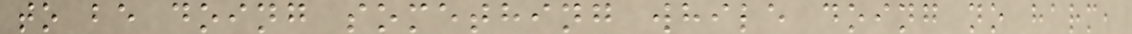to be doing something while doing no harm,
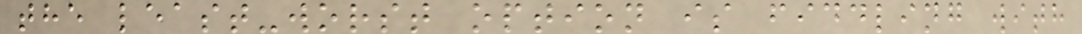the least-worst option is fiddling with
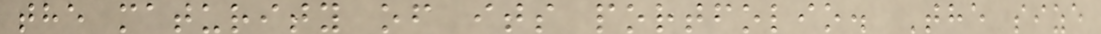the maturity of its portfolio. The size
